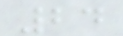24
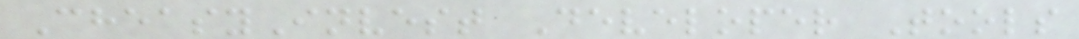CheasyInvest Developer Tools
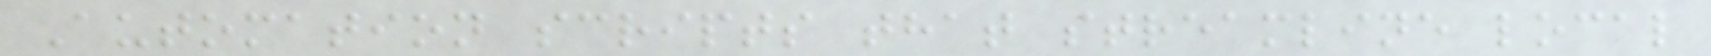Automation scripts that streamline local
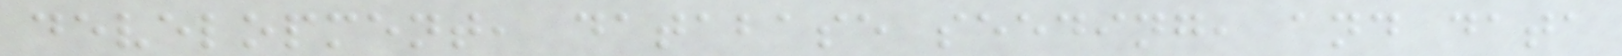development, database seeding, and data
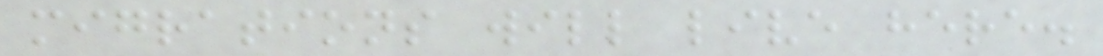migrations will live here.
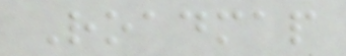Roadmap
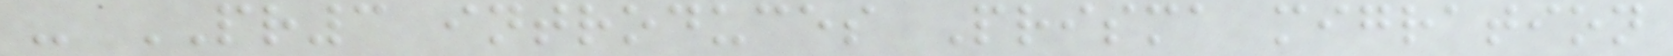- PR3 introduces Prisma migration
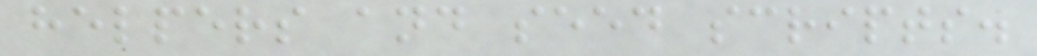helpers and seed scripts.
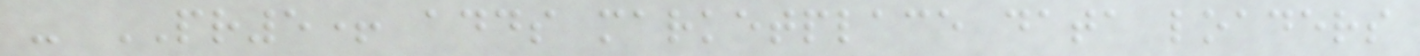- PR5+ adds marketplace data loaders
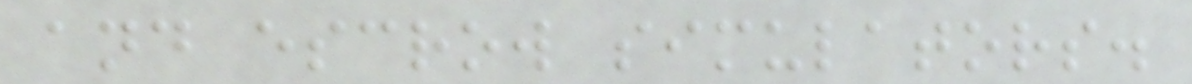and escrow simulators.
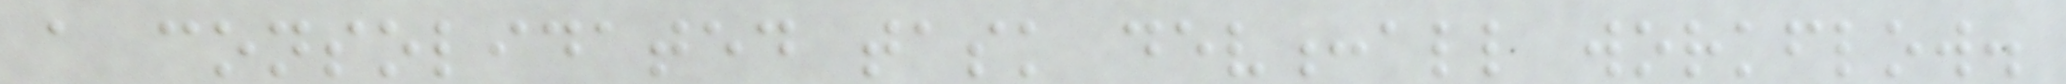a consolidated task dev:all workflow.
